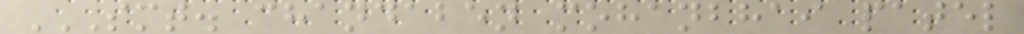SMT. CHANDABEN MOHANBHAI PATEL
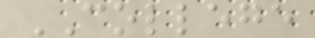COLLEGE
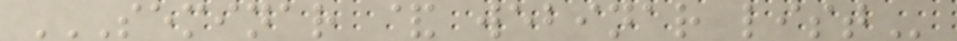SEMINAR & WEBINAR LIST
